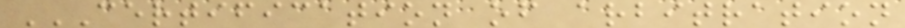CERTIFICATION OF ARBITRATION
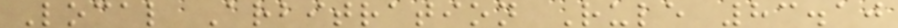Local Arbitration Rule 83.10
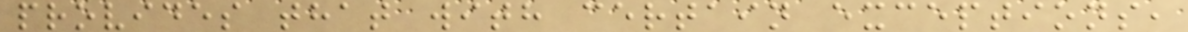provides that with certain exceptions,
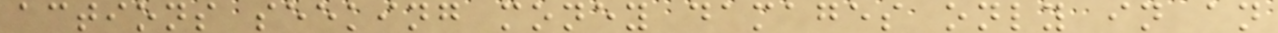actions seeking money damages only in an
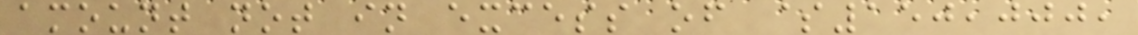amount not in excess of $150,000,
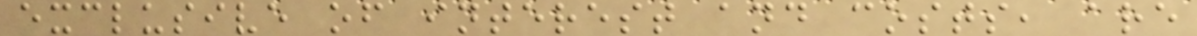exclusive of interest and costs, are
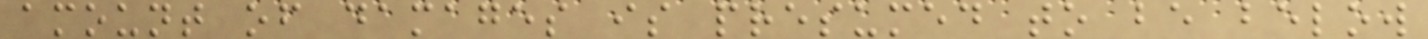amount of damages is presumed to be below
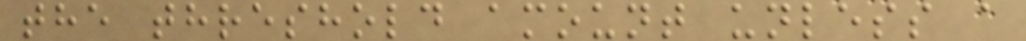the threshold amount unless a
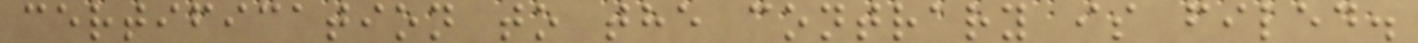certification to the contrary is filed.
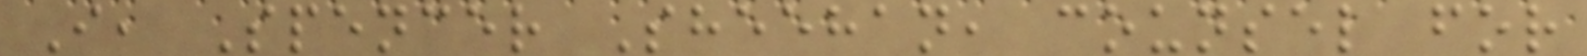I, Spencer Sheehan, counsel for
